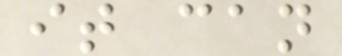it can
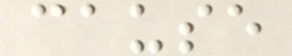cause
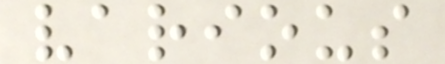various
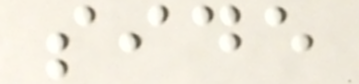side
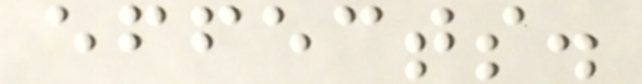effects.
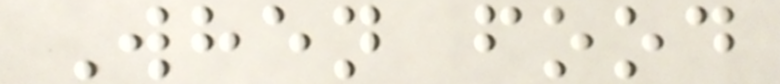When food
